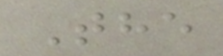The
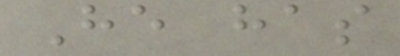He has
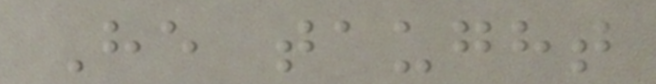He taught
